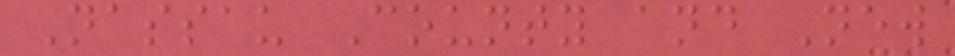Nassau County and New
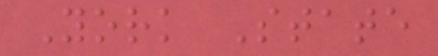York State
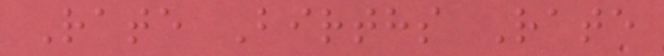Rate Births Rate
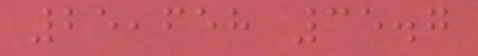25,658 35.7
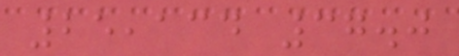25,134 37.0
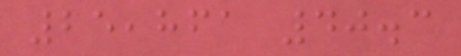25,861 40.3
